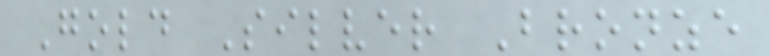Gold Silver Bronze
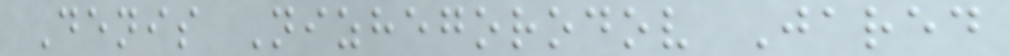Denis Nizhegorodov Jared
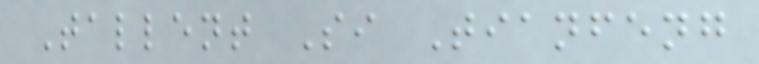Tallent Si Tianfeng
